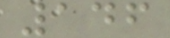146
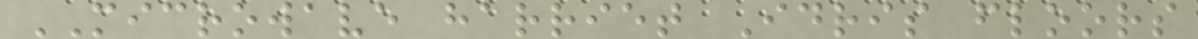MICROWAVE harriet Idris floors
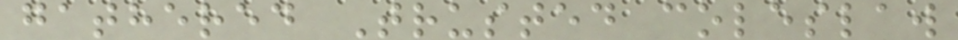gathered Trusted coleslaw
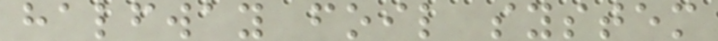halfway foil system
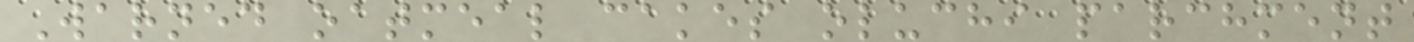Warned oatmeal cakes oluchi parchment
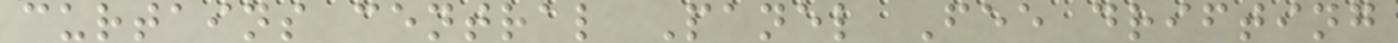curtains central Panel Fee drifting
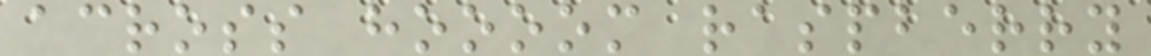across hoooom raspberry
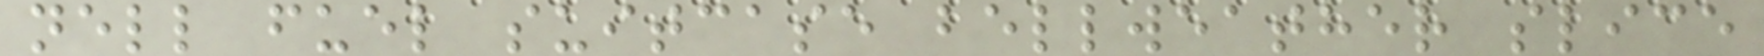nell fuel suitcase bellweather slice
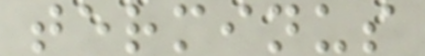terminus
